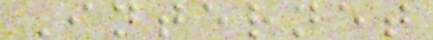Internet
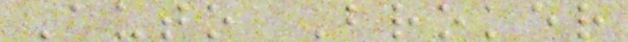Auto Broker
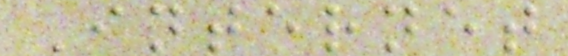Internet
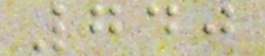740
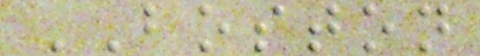BOSTON
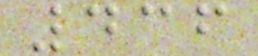436
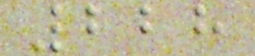228
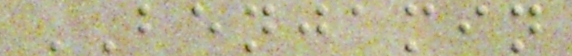BENJAMIN
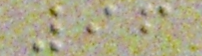96
